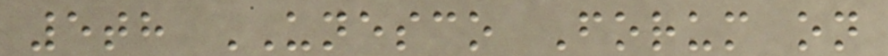5th UNESCO Forum on
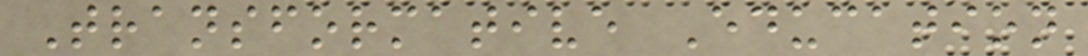Transformative Education
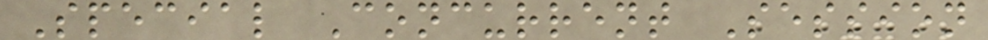Special Concurrent Session
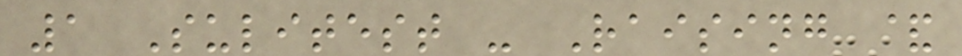1 Sulitest - Raising &
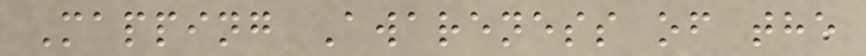Mapping Awareness of the
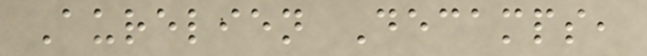Aurelien Decamps,
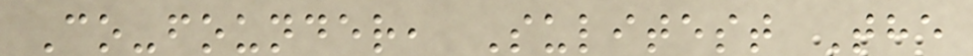Co-founder, Sulitest The
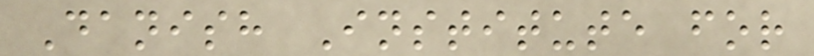Danish Institute for
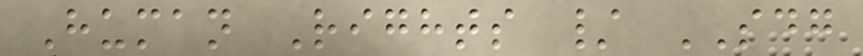Human Rights / SDG
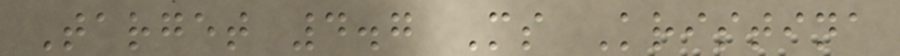Target 4.7 Ms Kristina
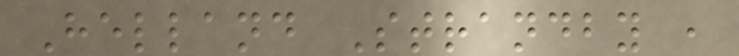Helland Strandby ,
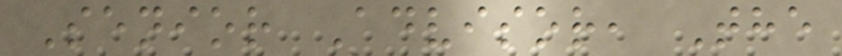Senior Advisor, The
